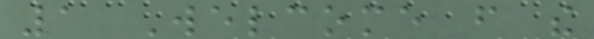1 Welcome from the
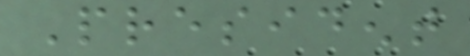President
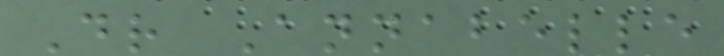Dr Annabelle
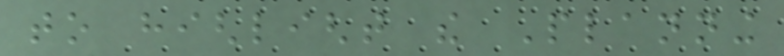to highlight the Planning
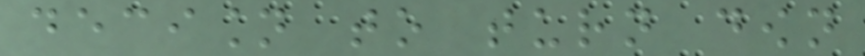decision to turn down
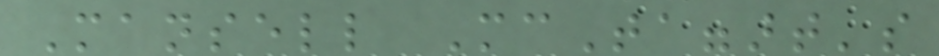Mansell McTaggart's
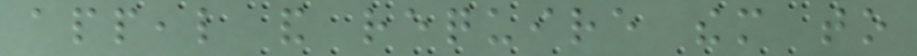appeal and require them to
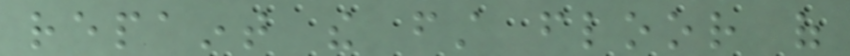repaint the first floor of
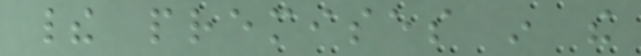their premises in the
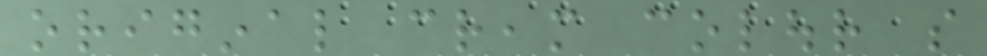original cream colour so
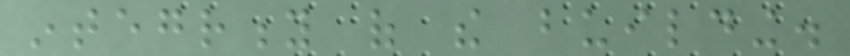integrity of the building.
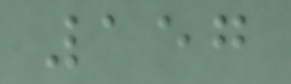157
